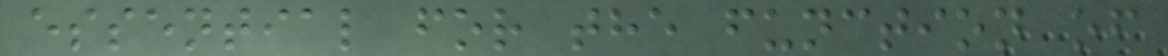essential for the function of
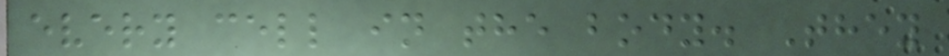every cell in the body. They
